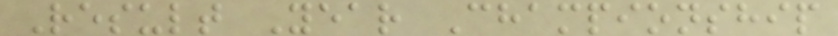Result Year Championship
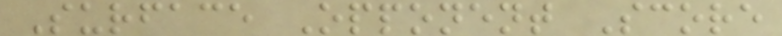Surface Opponent Score
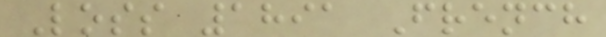Loss 1891 French
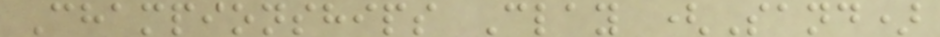Championships Clay (Sand)
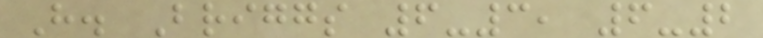H. Briggs 6-3, 6-2
